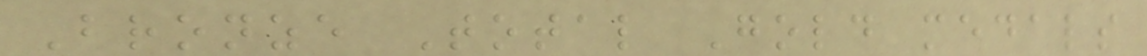Bronze Total Gold medals
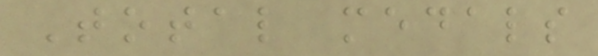Total medals
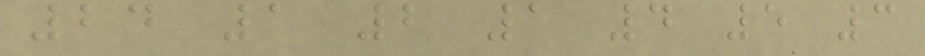24 1 2 1 4 5 3
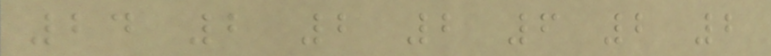24 2 2 2 6 2 2
